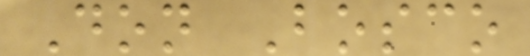Don Bosco
